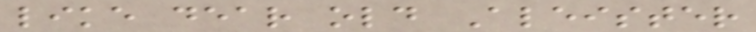like dear old Aleister
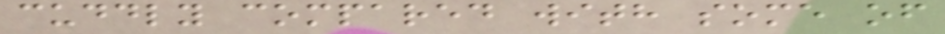cuddly compared with some of
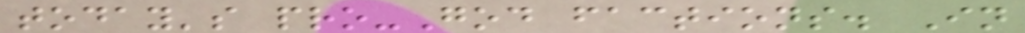today's pro-God factions. In
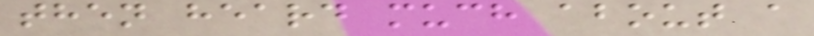then heard much about a
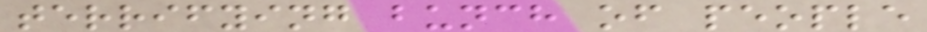terrifying bunch of people
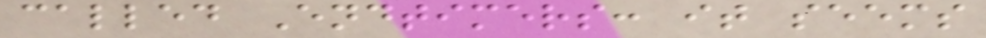called Endtimers: it seems
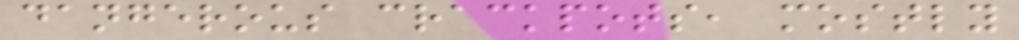dangerous crackpots, mostly
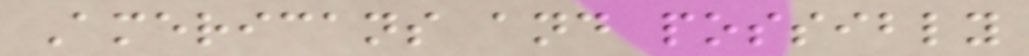Americans and possibly
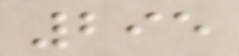295
